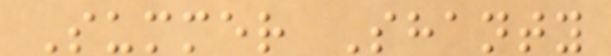Summer Shanty
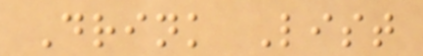Drink List
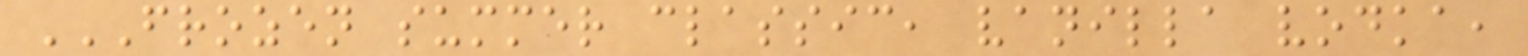FROZEN SUMMER CLASSIC, VANILLA VODKA,
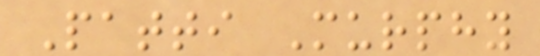Patti Murphy
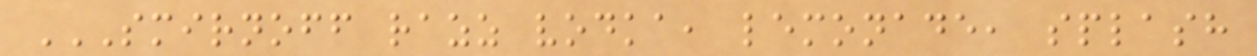SMIRNOFF RAZZ VODKA, LEMONADE, SPLASH
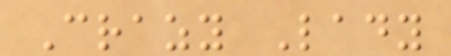Crazy Lady
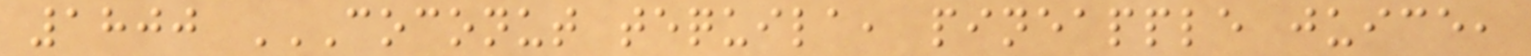1800 COCONUT TEQUILA, PINEAPPLE JUICE,
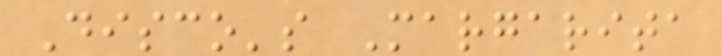Disco's Margarita
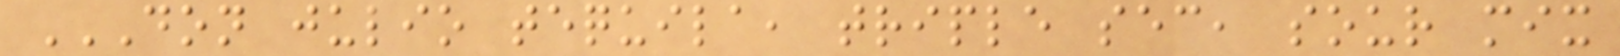DON JULIO TEQUILA, TRIPLE SEC, SOUR MIX
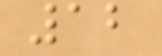12
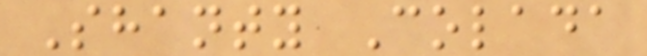Shanty Colada
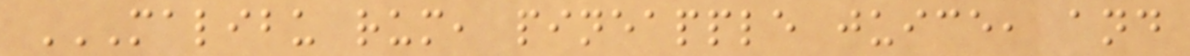MALIBU RUM, PINEAPPLE JUICE, AND
